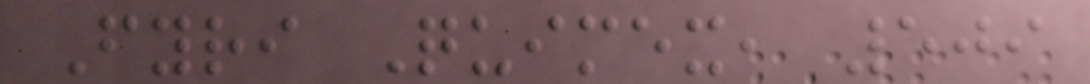Fyri Quimex, 509
